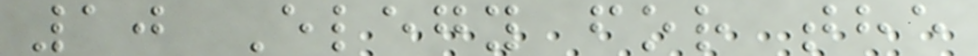10 Elegy for the
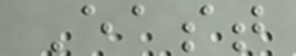East
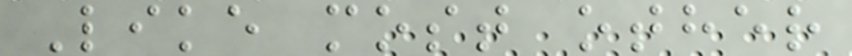Like most other
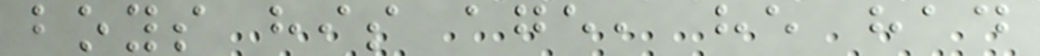boys his age, he had
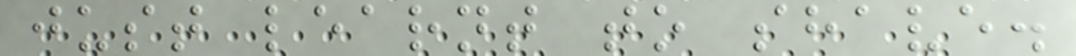just learnt to shave.
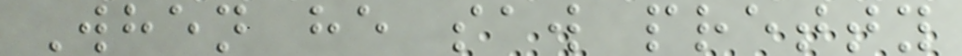When he saw pretty
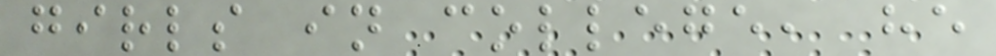girls in college, he
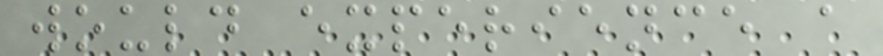would experience a
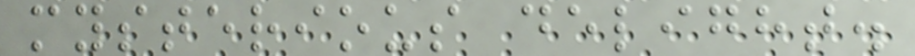mysterious delight.
